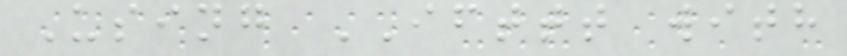Using IFTTT with
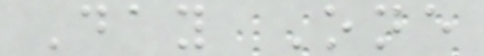Day One
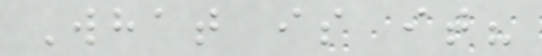What is it?
